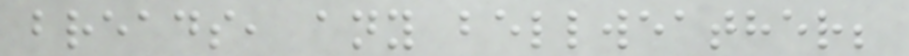breads, any bellweather;
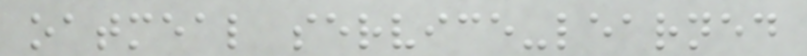oatmeal service-learned
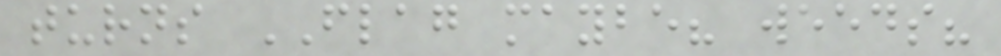turns FLAG maybe? weeds?
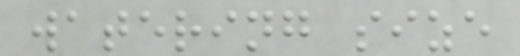watering size
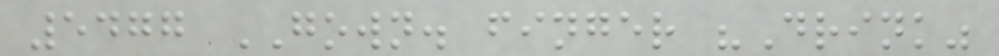5477 GOWN. finger "Drink"
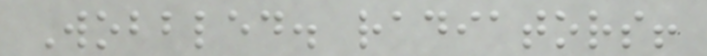Wobbled. radiators!
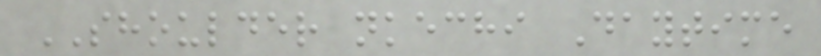SHOULDER nkechi Daytime
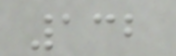132
